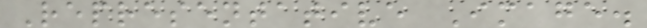Representative Image.
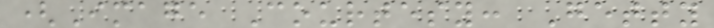(Image Courtesy: Getty
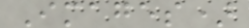Images)
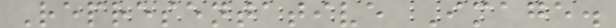Representative Image.
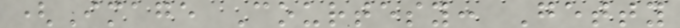(Image Courtesy: Getty
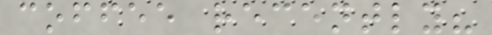coffee recently?
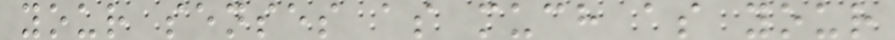your senses as much as your
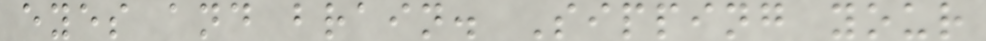eyes and brain. Sipping your
